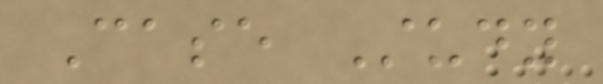Case Study
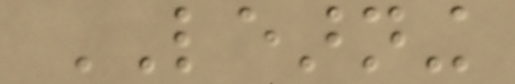LEARNING
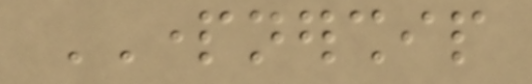PARTNERSHIP
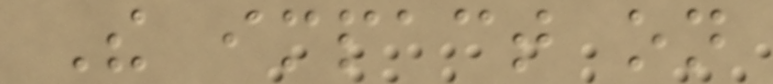The impact on
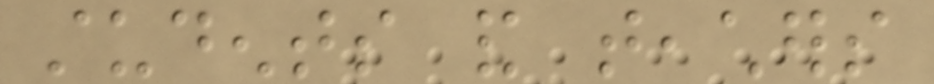students and teachers
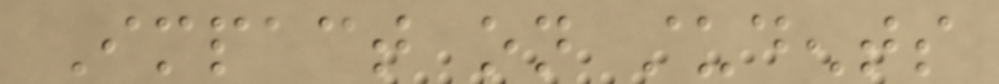Impact on students
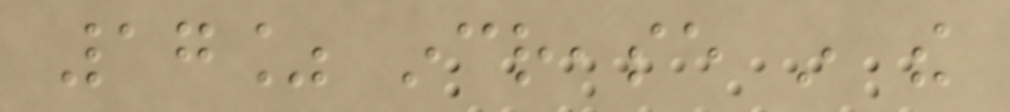17% increase in the
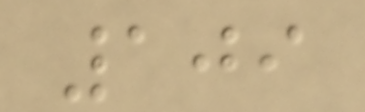109
